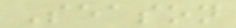Season
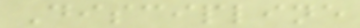Discipline
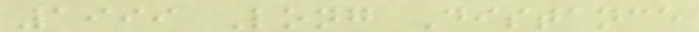1999 Long Distance
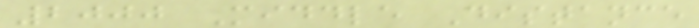2000 Middle Distance
